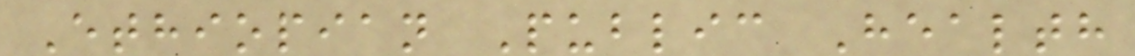Ethiopian Public Health
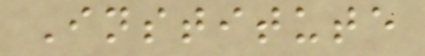Institute
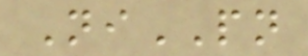NiPN
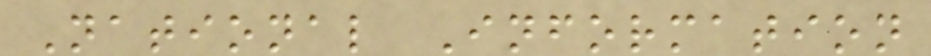National Information
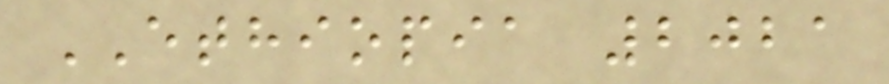ETHIOPIA 2021
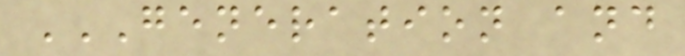GENERATION AND
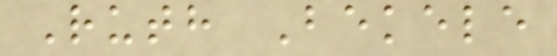Ruth Bekele
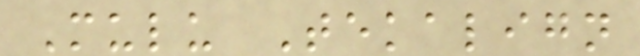Mulu Tekalign
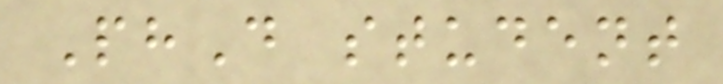PhD student
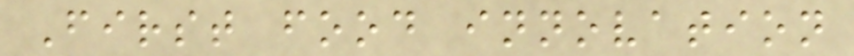First food innovation
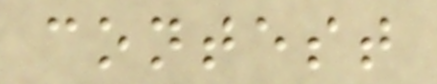contest
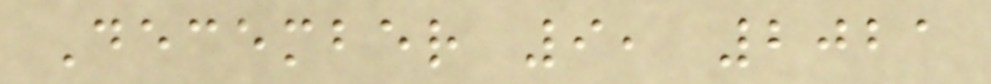December 9, 2021
